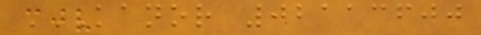KANOR 02113600
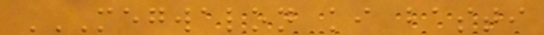MEGWALON KI BASTI
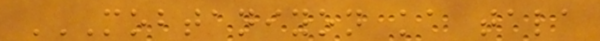MOBTANIYON KA TALA
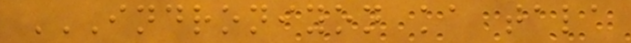INDRONIYON KA TALA
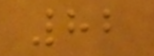82
